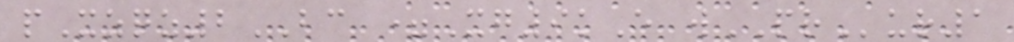pXzqz2BC =Xg9kE wPRur1
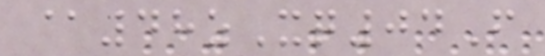@48zXq04F
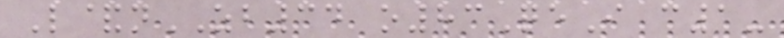L&nZB34 o83QeI c1-
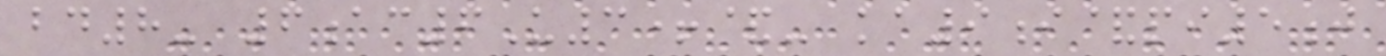bd8- 6ac6U3+&- ka9i&pi5j
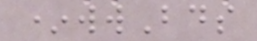*wwBds
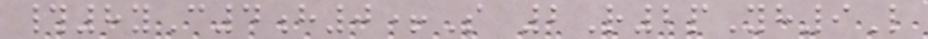#8yC4h0+S 2R2pYh9L
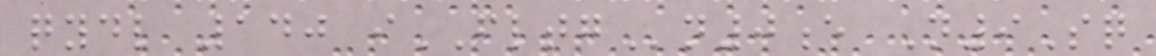qydl 140 iFLTGn0e N9Sq
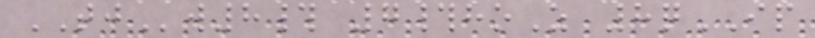TJw8# 7#hoZ 8qIP
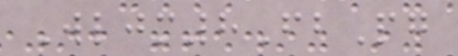Wljm8FbPg
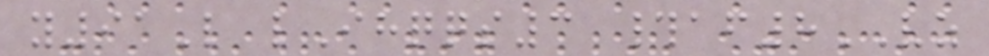y91L lIhqqs3 #af8VZ
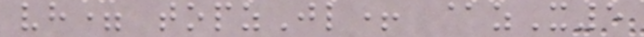vh= topzJl+ @zX5
